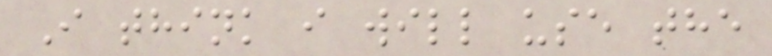I think i will use the
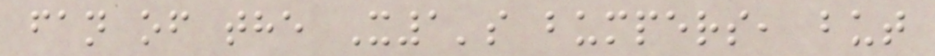fan of the X1's bumpers, but
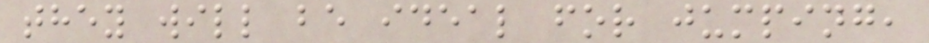they will be ideal for jumping,
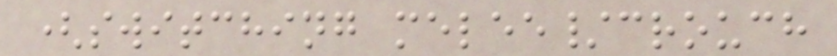(switching melee/crouch
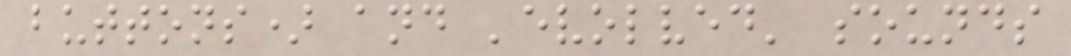buttons) and 'evolved' sounds
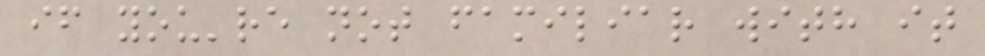if you're not familiar with it
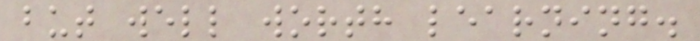but well worth learning.
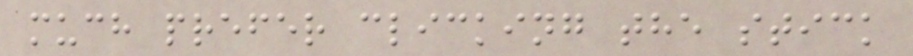much prefer clicking the stick
